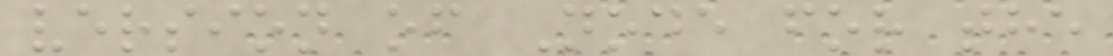version of Node for the
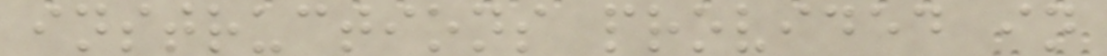instructions provided in
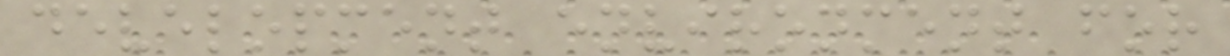development environment for
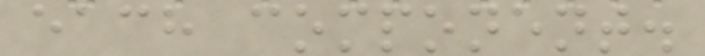each component.
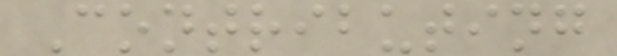Contributing
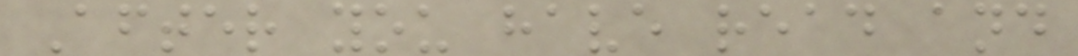After you have read and
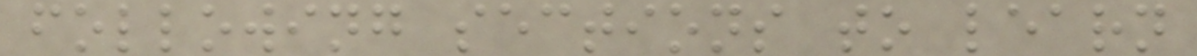following sections to learn
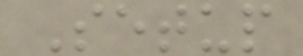Setup
